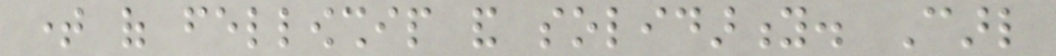time of fellowship and solidarity. Carl
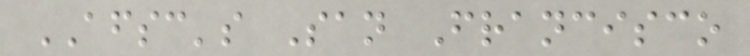AFSC's San Francisco
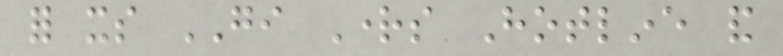for its GI Rights Hotline and
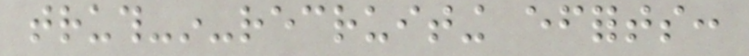truth-in-recruiting efforts:
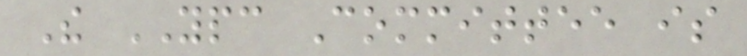The YPC Committee is
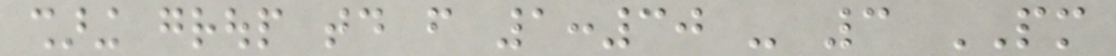sharing group today from 1:30 - 3 PM
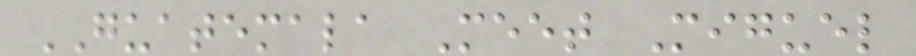GUATEMALA Meet Miguel
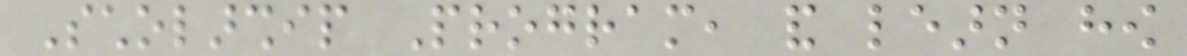Scholarship Program, and learn how
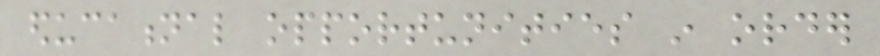educational opportunities in order
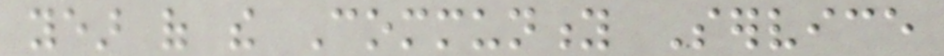year of the Community Service
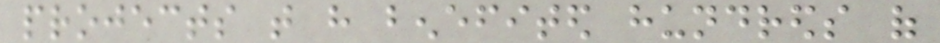projects that have benefited hundreds of
